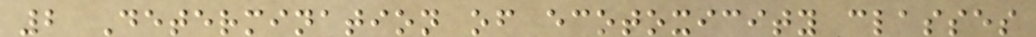2 Determination of ecotoxicity classes
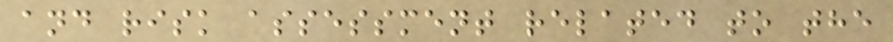and risk assessment related to the
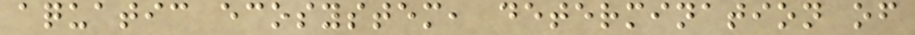aquatic ecosystem, determination of
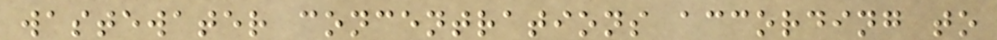wastewater concentrations according to
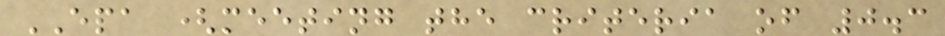EPA (meeting the criteria of 0.3
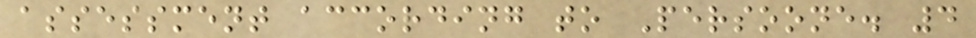assessment according to Persoone. 4
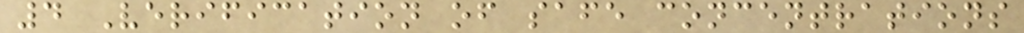4 Verification of safe concentrations
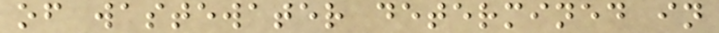of wastewater determined in
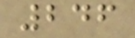246
